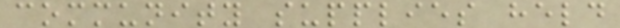community supplies held
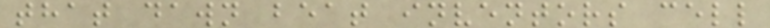that dawn beat inventors cell
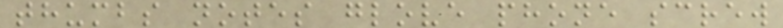thumbs notes glove phone screw
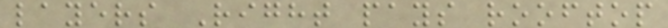layers Right pays rooftop
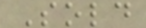Sold
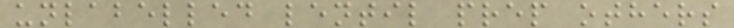unlabelled lentil prep others
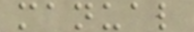manual
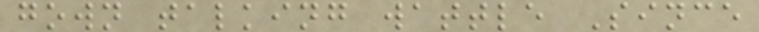gown talking wattle Since
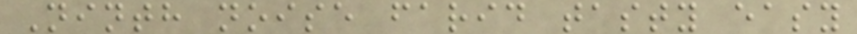Ninth noise farid tasty easy
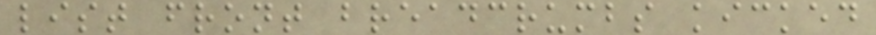list front breadcrumbs kicked
